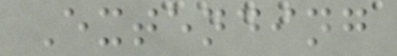Extending
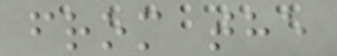from the
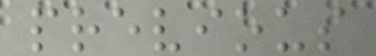previous
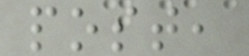post,
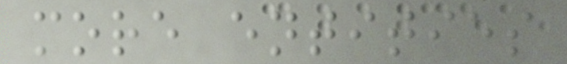more entities
